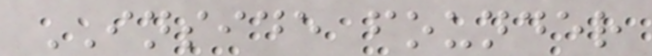INSIDE founder
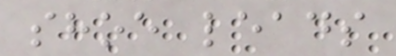shoe leads
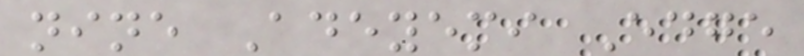nine Adeyemi Edge
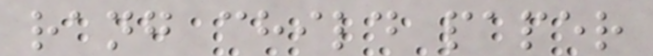rang child paper
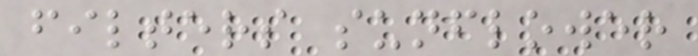filters sunflower
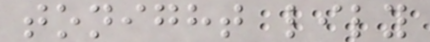tonight lily
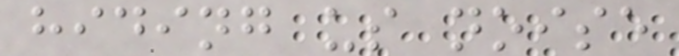hiding us noise
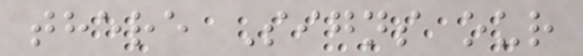there Signs our
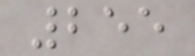255
